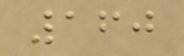160
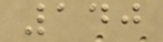140
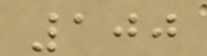100
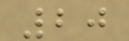20
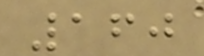160
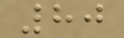80
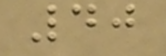40
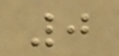0
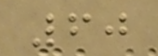60
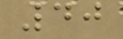40
